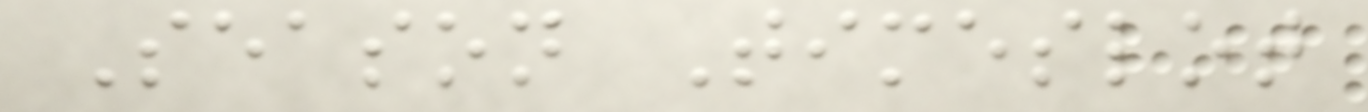Season Timeslot
